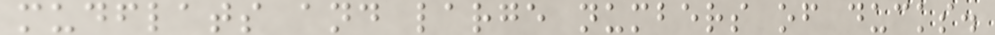mudflats and large numbers of ducks.
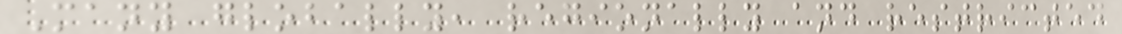Many globally, regionally and restricted
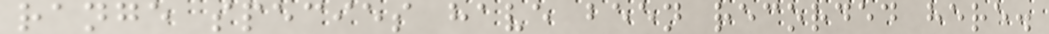range species have been recorded here.
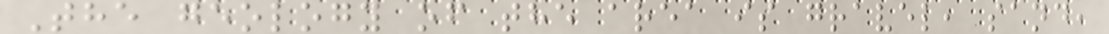The geology of the area is gravel, sand,
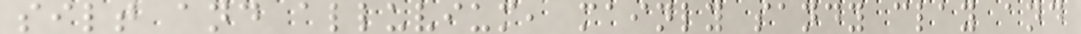silt and alluvium, mainly sandy clay and
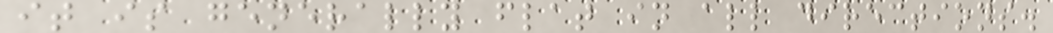it is generally flat in all directions.
